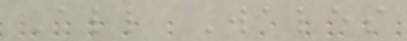All Wales
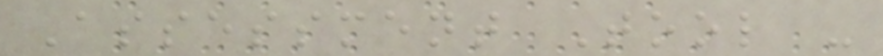Assessment Tool -
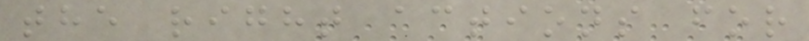the right actions for
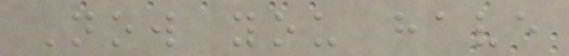Now you have
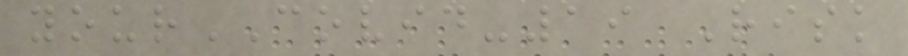yourCOVID-19 Risk
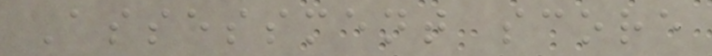Assessment score
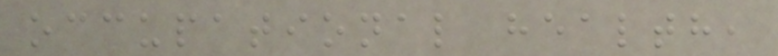occupational health,
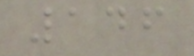146
